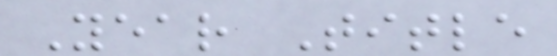Year Title
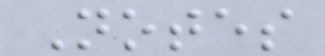Notes
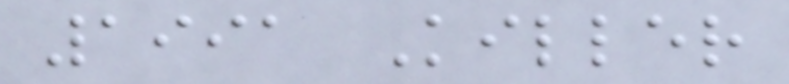1991 Killer
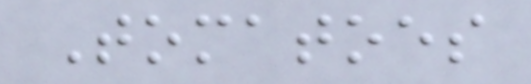Tomatoes
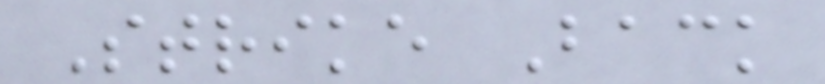Strike Back
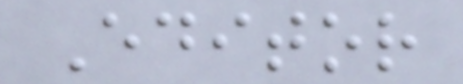Editor
